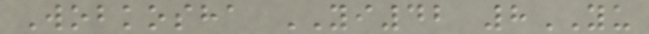Wobkosha YI42 8YU
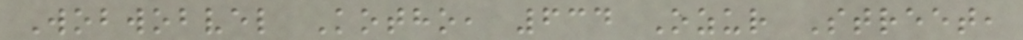Wobwobvel Kotho, 634 Ozur Street,
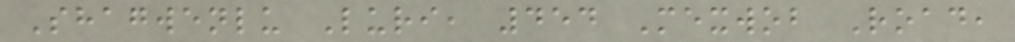Shagwenlu Luri, 454 Mexwob Road,
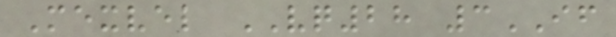Mexvel VQ28 3IF
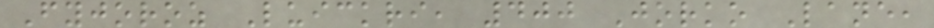Fyjoroz Luickri, 400 Jorko Lane,
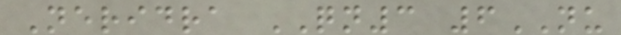Neridra QN3 6NU
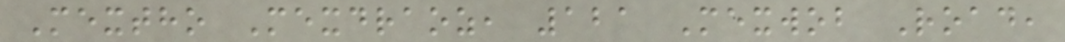Mextho Mexdraoz, 121 Mexwob Road,
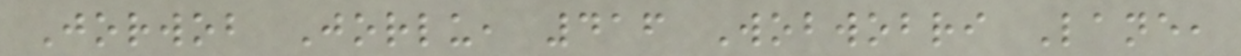Jorwob Jorlu, 416 Wobwobri Lane,
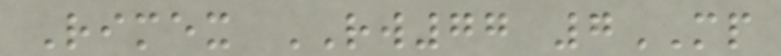Rimex RW77 7MP
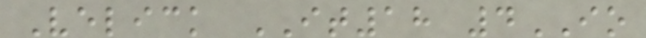Velick IT18 4IO
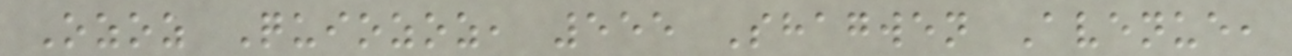Ozoz Quiozoz, 555 Shagwen Avenue,
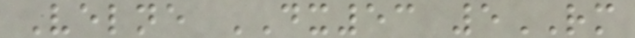Velne DX53 5RM
